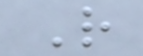R
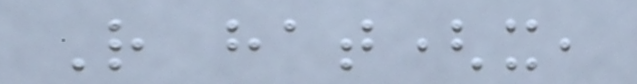R hat(x,
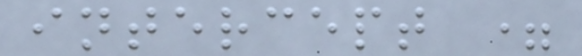intercept =
